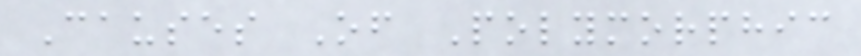Causes Of Polymorphic
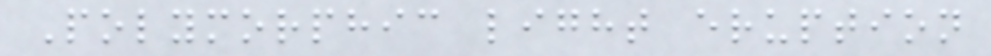Polymorphic light eruption
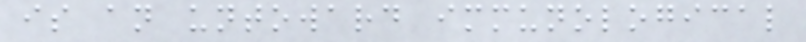is an untoward immunological
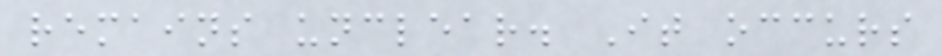remains unclear. It occurs
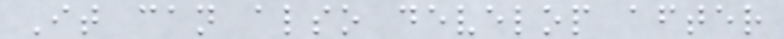It can also develop after
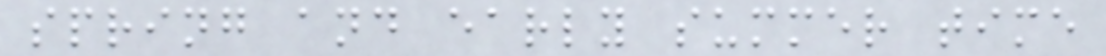spring and early summer time
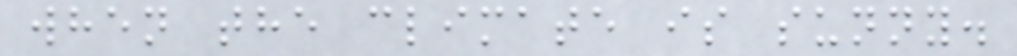when the climate is sunny.
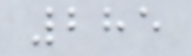285
